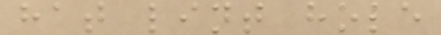hat lint hole
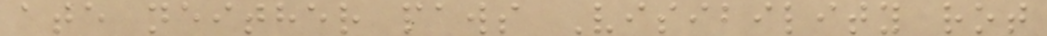ate neither paws Visibility rot
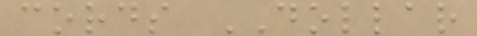cords DOLLAR
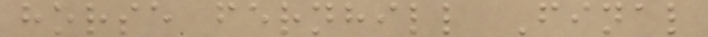horse fernhill Final
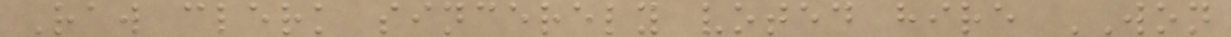Raw clerk sincerely voted hire WON
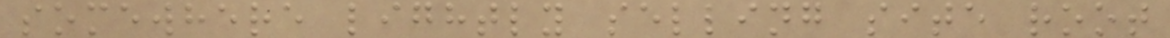somewhere lightly selling site root
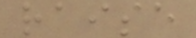raise
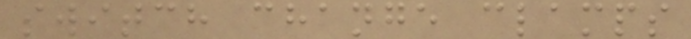switch change clamps
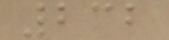232
